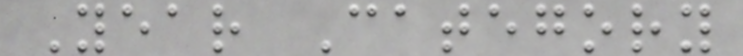Year Category
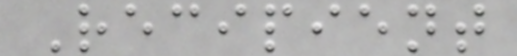Recipient
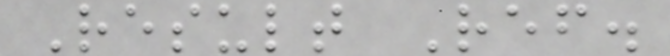Result Ref.
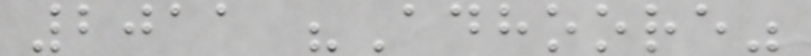2011 "Adhoore"
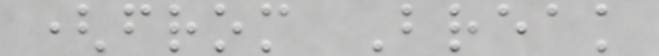(from Break
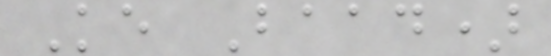Ke Baad)
